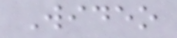Wideo
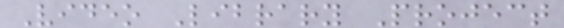Video Library Project
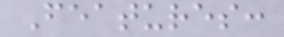Features:
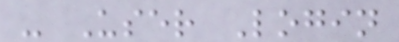- User Login
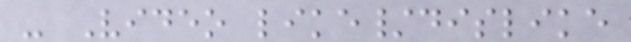- Video like/dislike
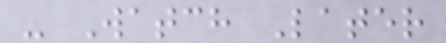- Watch Later
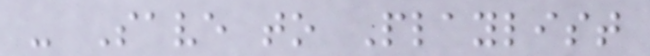- Save to Playlist
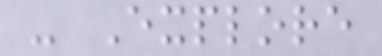- Explore
